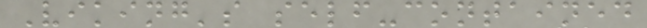Viking's self-contained
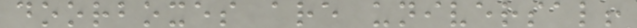doorboxes are universal!
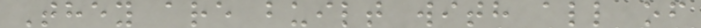They are built with all of
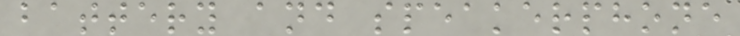battery and speakerphone
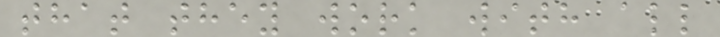that they work with all
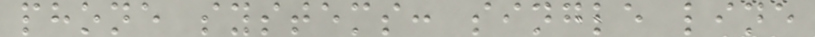phone systems: single line
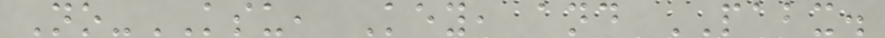No-KSU, Key, and PABX.
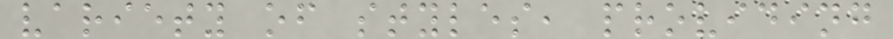variety of styles, providing
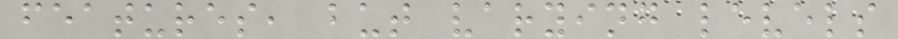features, but varying levels
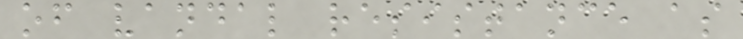of vandal resistance as
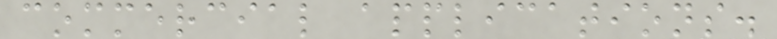commercial applications.
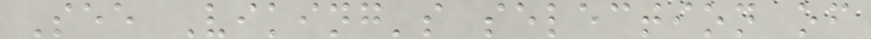See Viking's selection of
